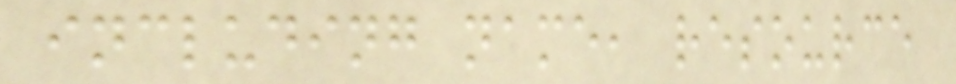including name, resource
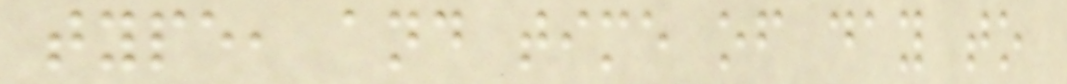type, and time of day to
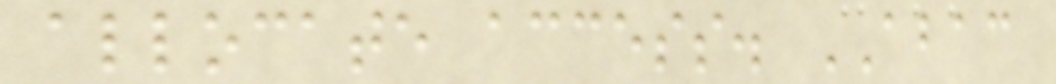allocate access. ABAC
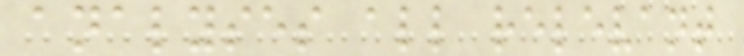analyses all relevant
